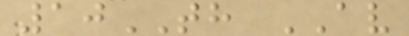10TH AV
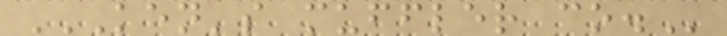KEN'S MUFFLER CO.
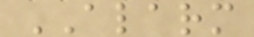ALARM
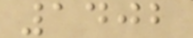1402
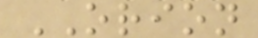ORION
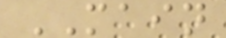MAIN
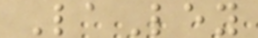LaLey
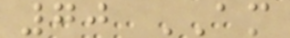70 AM
